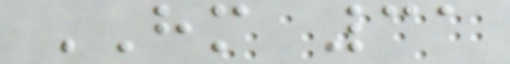HM 31
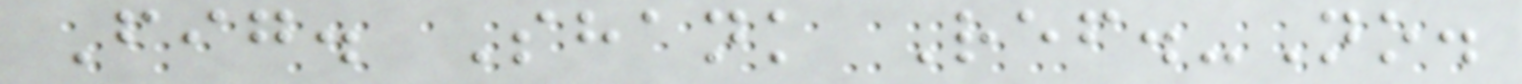Fig. Shank Ref.-No.
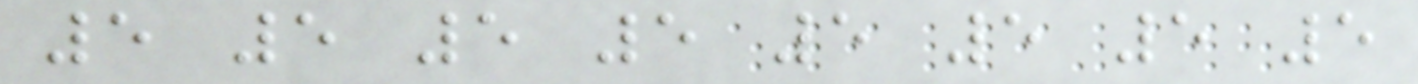5 5 5 5 5 5 5 5
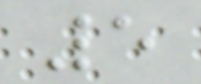5
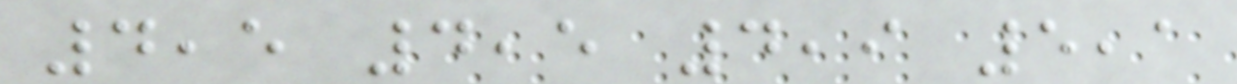4,5 4,5 4,9 5,1
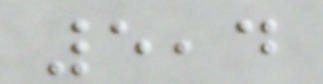5,4
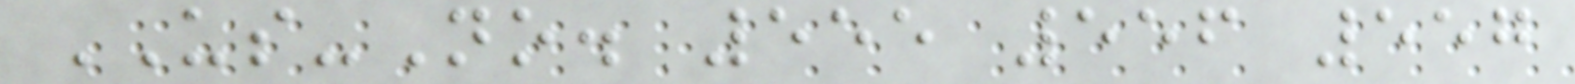US-No. 555 556 557
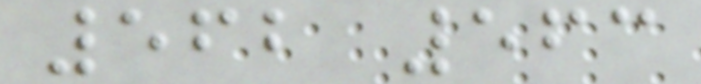562 563
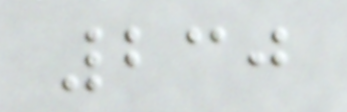230
